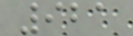921
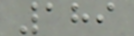189
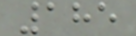185
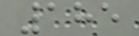185
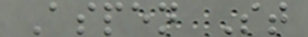Aspen St
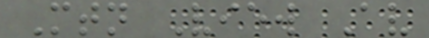Mtn View Av
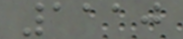1110
